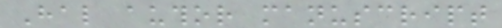Hal author manuscript
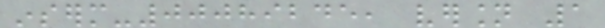inserm-00089245, version 1
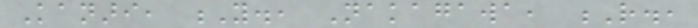Kanari, Y., Nakagawa, R.,
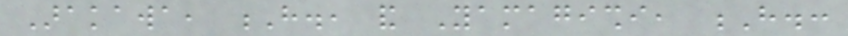Arakawa, H., and Yamagishi, H.:
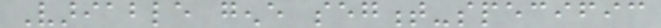Variable gene segment-specific
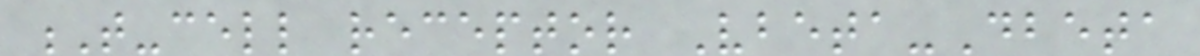T-cell receptor Vbeta-Dbeta
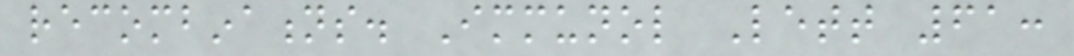recombinations. Immunol Lett 61:
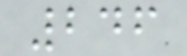246
